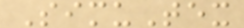SimuTex
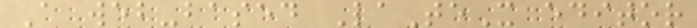A web-based LaTeX editor
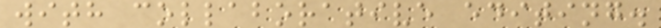with collaborative editing.
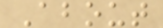About
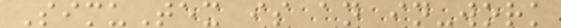SimuTex is an in-work
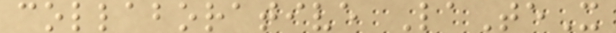collaborative LaTeX
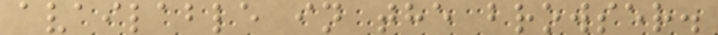available in the browser.
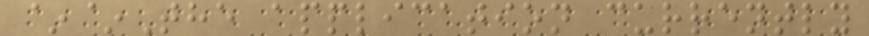~~The application currently
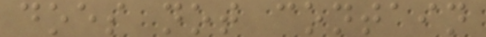does not contain
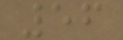56
